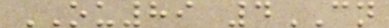OU89 4CN
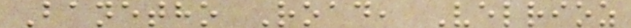Banetho Road, Velrioz
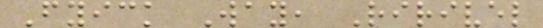Fyick Way, Ririvel
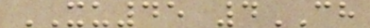XU45 4CH
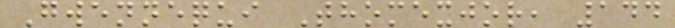Gwennequi Thomexjor, 144
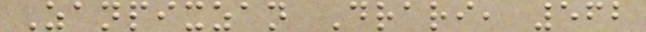Zanpixzan Drari, 562
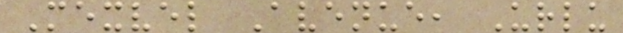Mexvel Avenue, Urlu
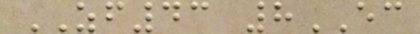ZF43 8EC
